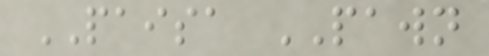PAISA PAWN
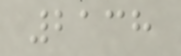2138
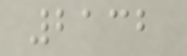2132
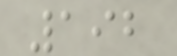192
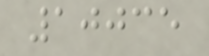10035
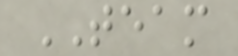TEAM
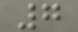7
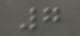7
